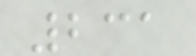231
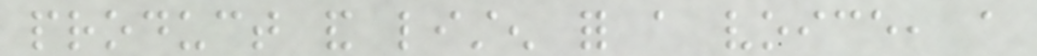product and listen for a voice, a
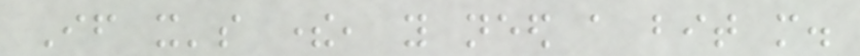If it's there, you need a bit more.
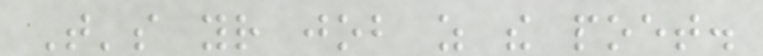That's your job as the poet.
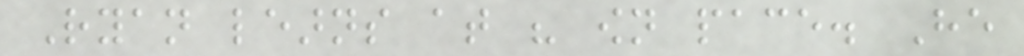Ryan learns at his own pace. He
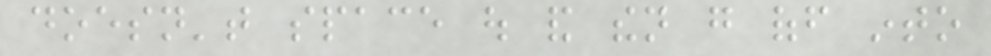doesn't space out and then go off into
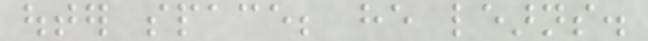outer space; he learns.
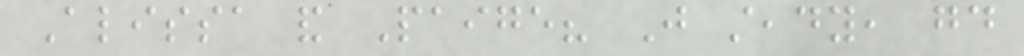Alissa and Paige? Just steady, good
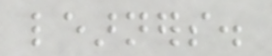learners.
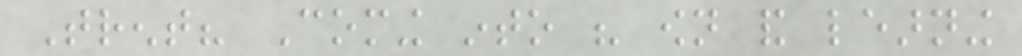Trent? Coming into his own and learning
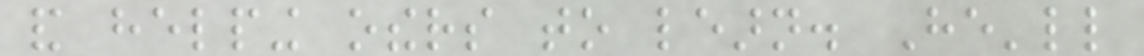and helping others to learn. He'll
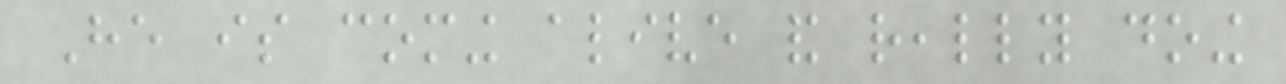He is coming alive and really doing
